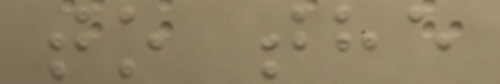to the
